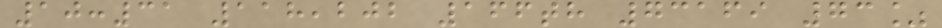10:31 118,202 166th 73169 73%
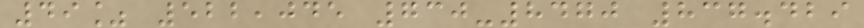49% 522,045 730-8470 837.429
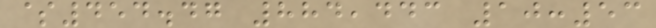$454.47 884,443 10:53
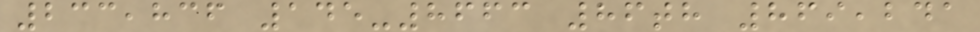233,836 145-8663 86th 869,241
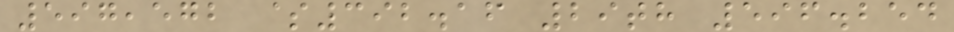597,572 $392.16 29th 596.254
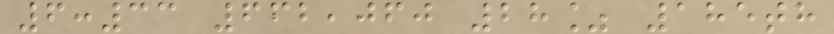6:33 662,060 28% 185th
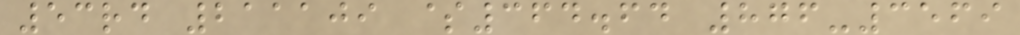53rd 211109 $364.64 876-3569
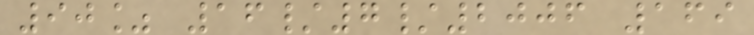90% 16/7/2006 169
